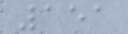151
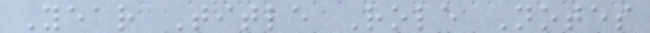Year Title Role Notes
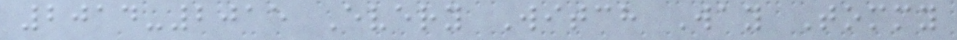2014-2015 Every Witch Way Tommy
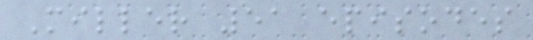Miller 51 episodes
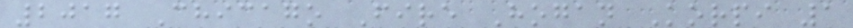2017 Chicago Fire Hogan Korpi 1
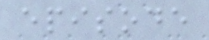episode
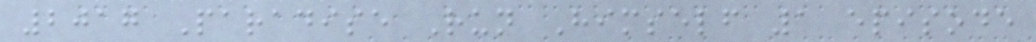2017 Paradise Run Himself 1 episode
